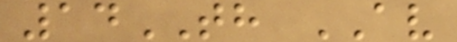14TH AV
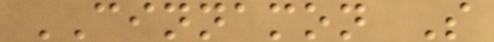CINNAMON S
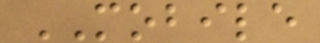MOBILE
